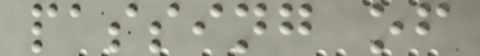passing of
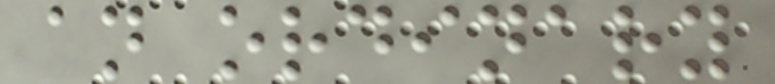an ordinary
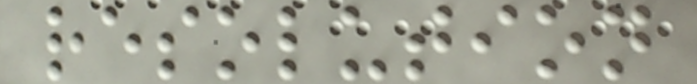resolution
